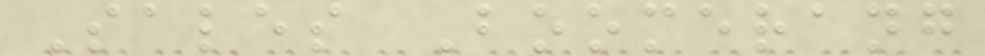Sales Boomerang
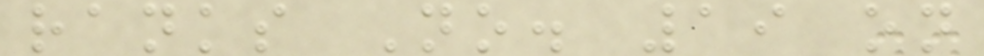ranks No. 19 on
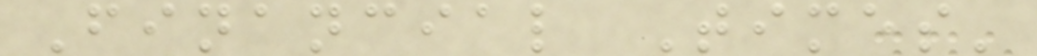Financial Times'
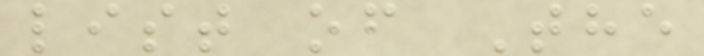list of The
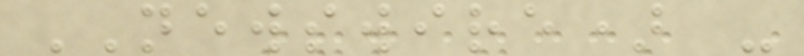NEWSWIRE) -
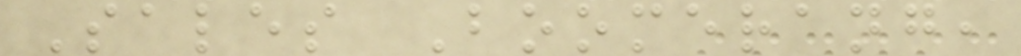Sales Boomerang,
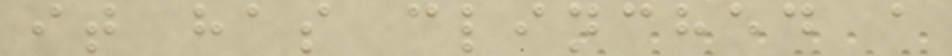it has clinched a
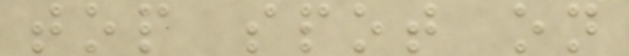top spot on
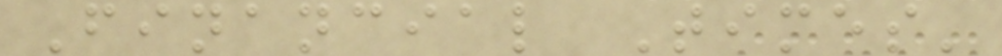Financial Times'
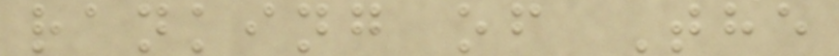ranking of The
